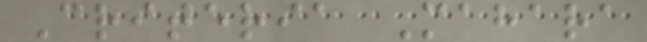Criteria Mahara
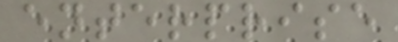enterprise
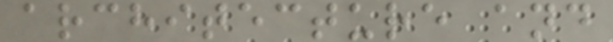architecture and
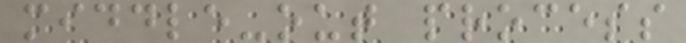middle-out process
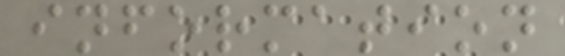information
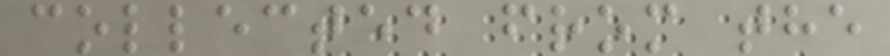collected from the
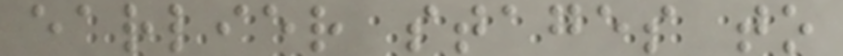earlier stages to
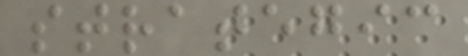strategic
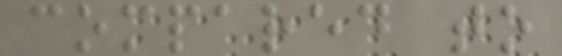compared to
